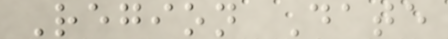Region Date
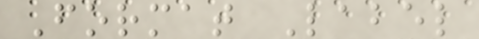Format Label
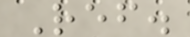Ref.
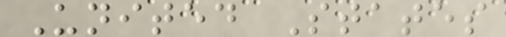United States
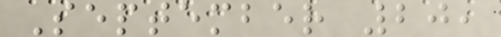September 20,
